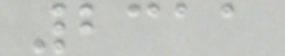2311
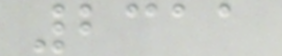2311
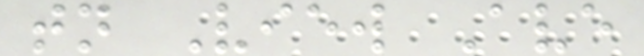tn View Ave
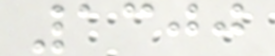1300
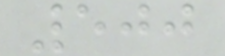500
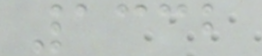1332
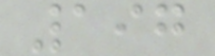197
